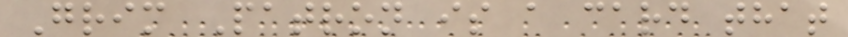Grim Patron is a card that
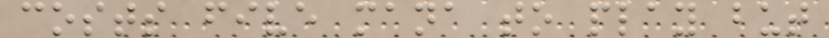costs five mana to play but
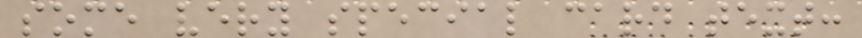some very special card text:
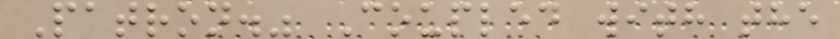Patron." Coupled with the
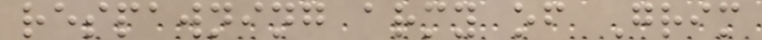respawning army of Grim
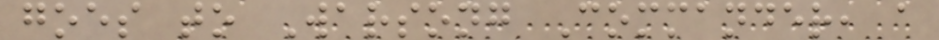goes to Warsong Commander, a
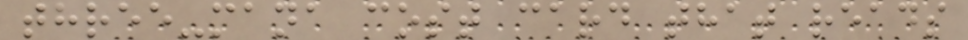three-mana cost card that reads
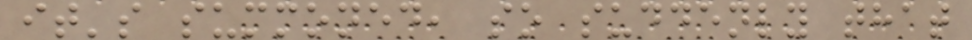it's summoned, so suddenly that
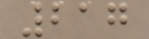217
